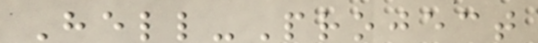Hell-Project
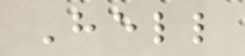Hell
